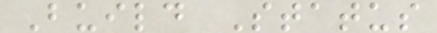Build Status
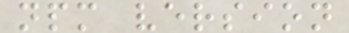npm version
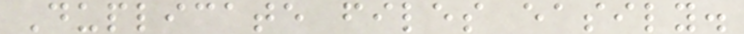Duplicate files easily.
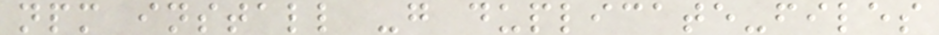npm install -g duplicate-files
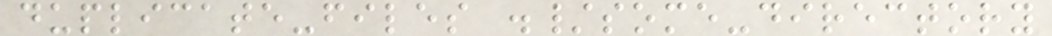duplicate-files ./some-directory
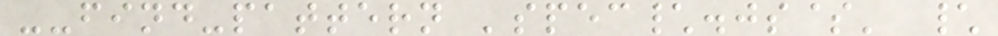--find-pattern 'spec\.js$' \
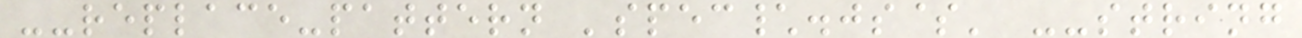--replace-pattern 'spec\.js$' --string
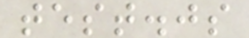test.js
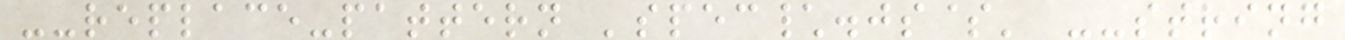--replace-pattern 'spec\.js$' --string
